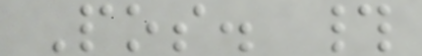Pos. #
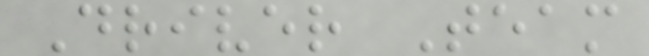Driver Team
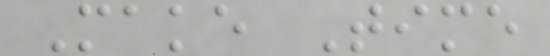Make Time
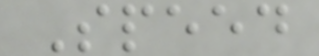Speed
